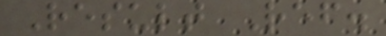Result Ref.
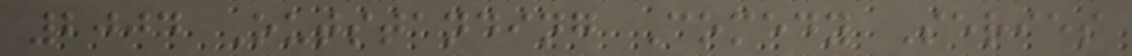2004 Outstanding Comedy Series
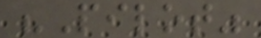"Pilot"
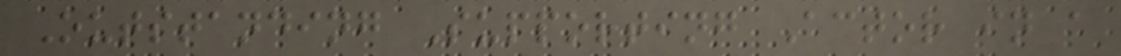Outstanding Supporting Actor in a
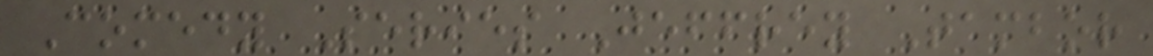Comedy Series Jeffrey Tambor
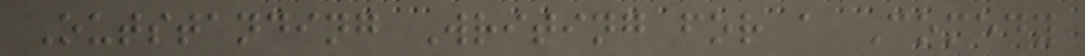Outstanding Writing for a Comedy
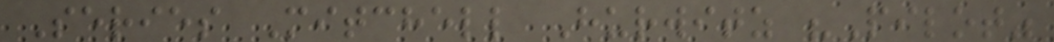Series Mitchell Hurwitz "Pilot"
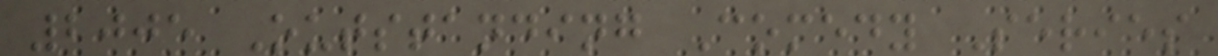2005 Outstanding Comedy Series
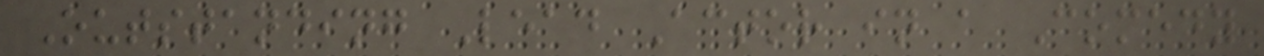Outstanding Lead Actor in a Comedy
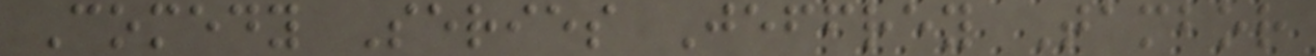Comedy Series Jeffrey Tambor
